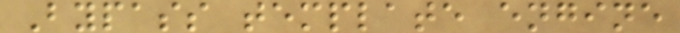Bypass template engine
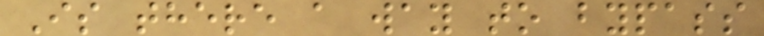Is there a way to bypass
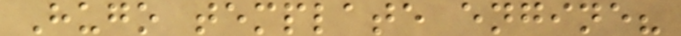Hugo template engine?
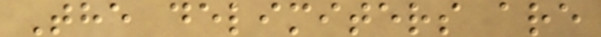The delimiters are
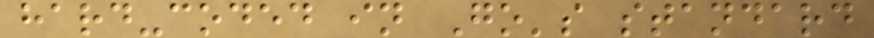hard-coded in Go's standard
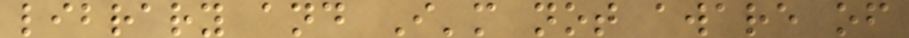library and I'm not aware of
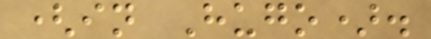(in Hugo).
